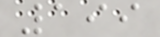199
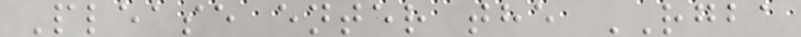Please enter the RGBA
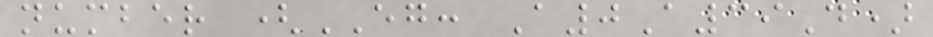number (EG: A0A39D)
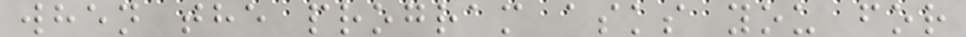when the program asks you for
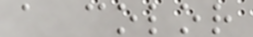a color
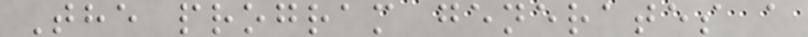The program generates a
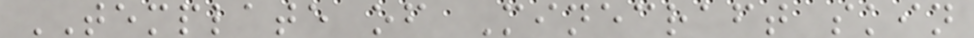TEMPLATE of Minecraft skin
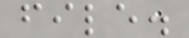file.
